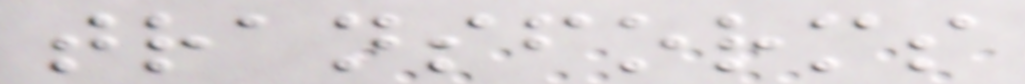transforms
